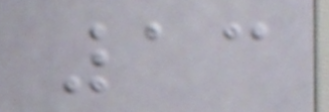13
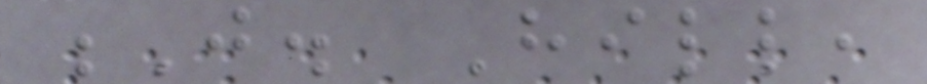J. Hill,
